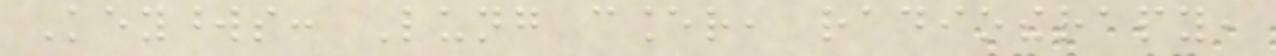Keywords: Lung cancer, radiotherapy,
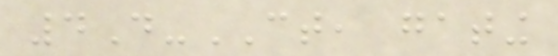4D-CT, gating
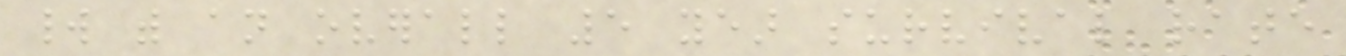world with an overall 5 year survival rate
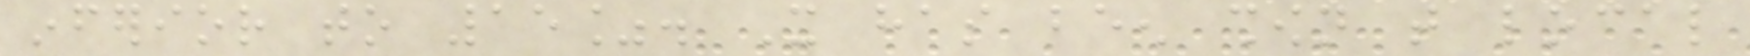inferior to 15%. It has been shown that local
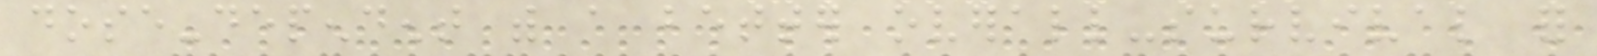dose-dependent with a better overall-survival for
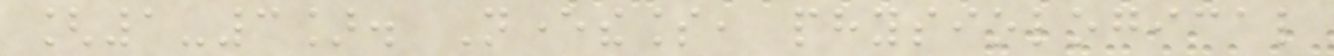[1-3]. Nevertheless, physiological
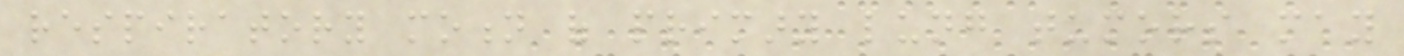respiratory motion of primary lung tumors may
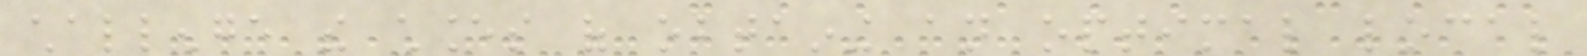challenge the chances of obtaining an optimal local
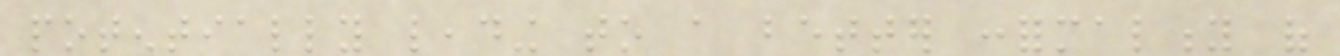potentially leading to a better conformality of
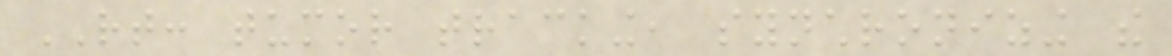RT: tumor tracking, synchronizing the
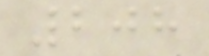208
